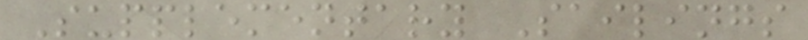Supplementary Sailings
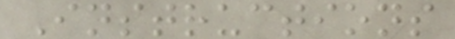Instructions
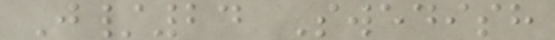J/24 Swedish
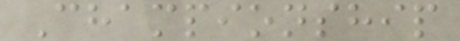Championship
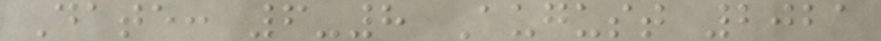Date: 6-8 August 2021
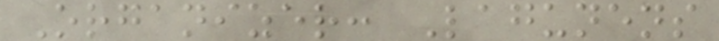Organizer: Lagunens
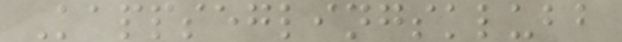Kappseglingsklubb
